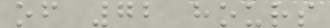of 72 hours
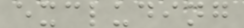excluding
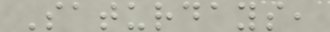Saturdays,
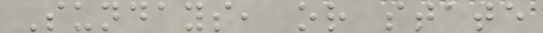Sundays, or state
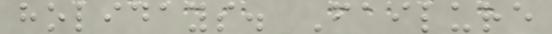holidays. Failure
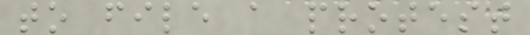to file a protest
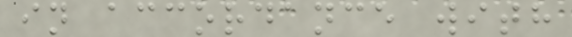in accordance with
